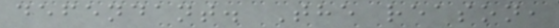defendant. The reason,
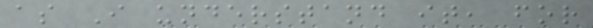as I understand it, for
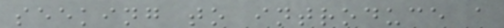seeking to introduce a
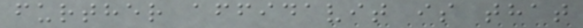further affidavit is that
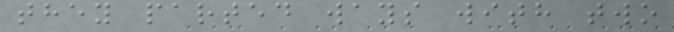they parted ways with two
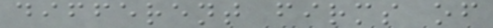different firms of
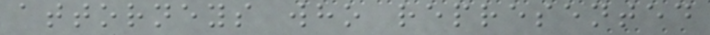attorneys who represented
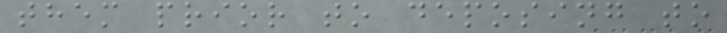them prior to deposing to
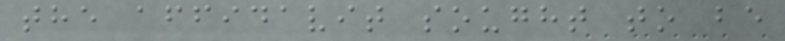the affidavit sought to be
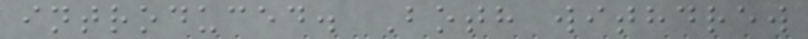introduced. Both withdrew
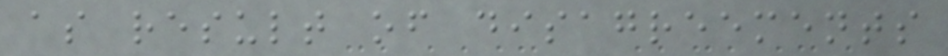as result of disagreements
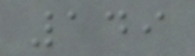149
